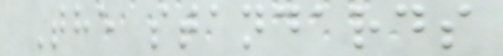The standards
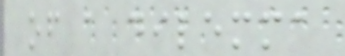of a dilemma
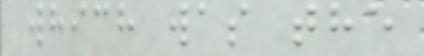which was the
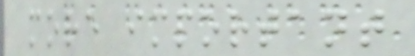more important
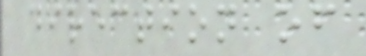direction of
